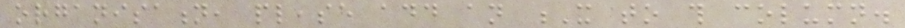organisation, please add an X to this column.
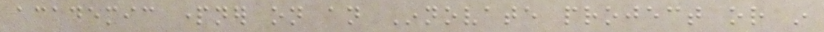academic partner on an Innovate project or in
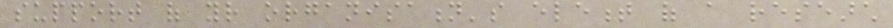support of your organisation's element of a research
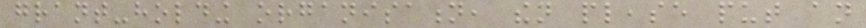grant-holding organisation, then please put an
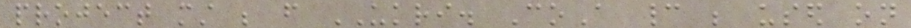project must be from UKRI. CoA cannot be used on
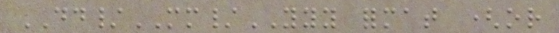DD/MM/YYY format (or
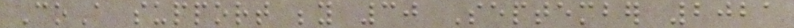CoA support beyond 30 September 2021
